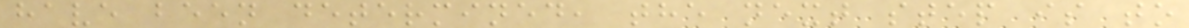have been determined, the next step is to
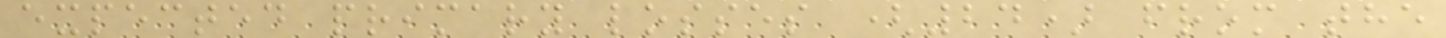expected primary losses (24) from the
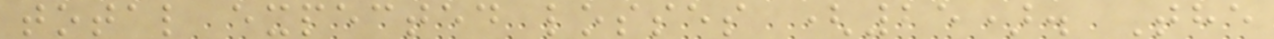total expected losses (25). The
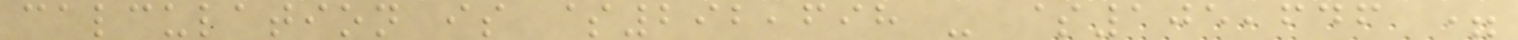calculation is $292,698 - $105,646 =
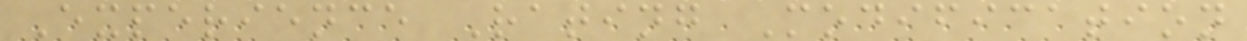Experience Rating Modification
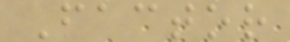Factor
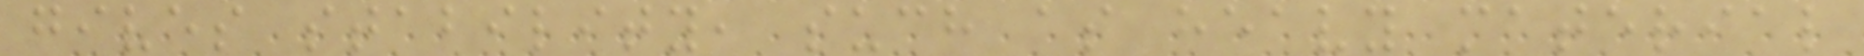gives stability, such as heavy material
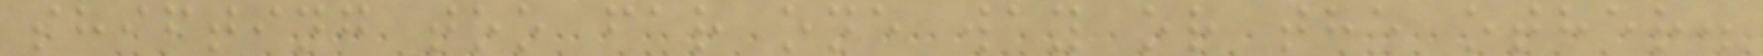shifting too far one way or the other.
